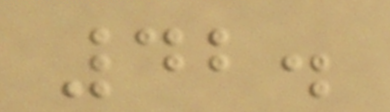42.
